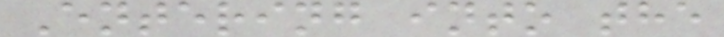Entering into the
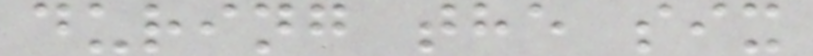during the six
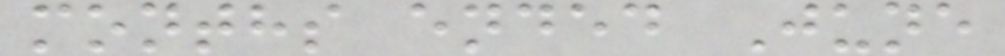months ended June
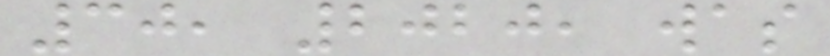30, 2020, was
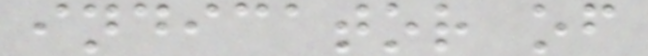indicator of
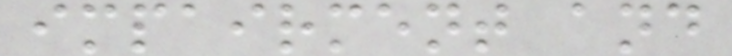impairment and
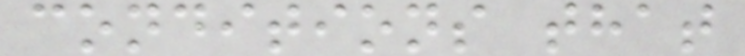conditions that
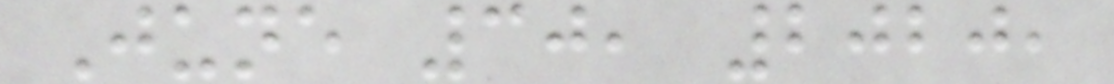June 30, 2020,
